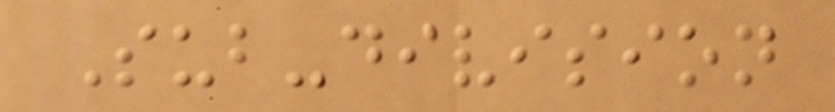Sub-division
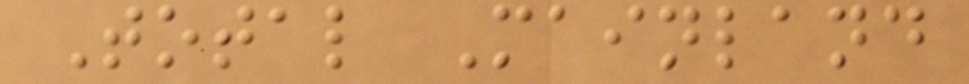Total Mainland
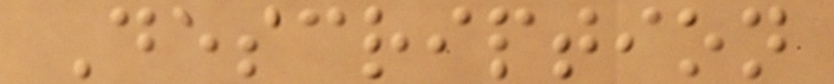Description
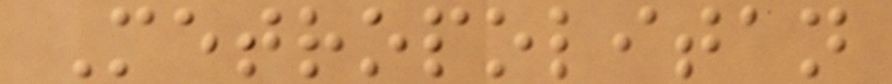Metropolitan
